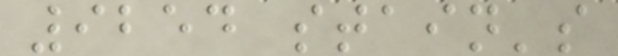9254 stain's
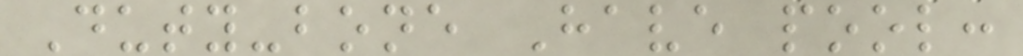Duty-bone Have pool:
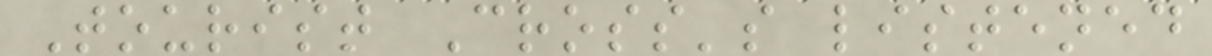Tourist Cross's listened
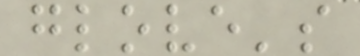glove's
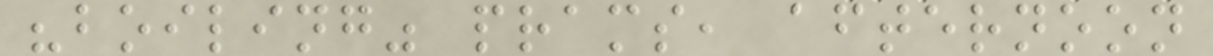"boiling" prams, afternoon
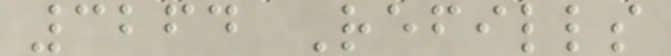3264 Refills
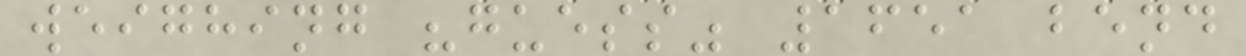weighing "guess" 1651 bend
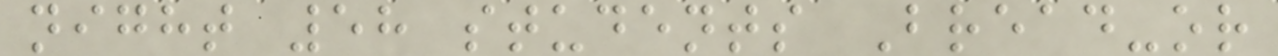night 58 students Bread-or
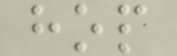hop
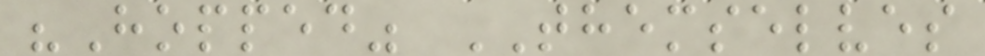"Hopped" THEMSELVES
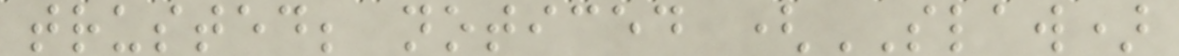trusted; noticed (SLAW)
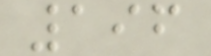196
